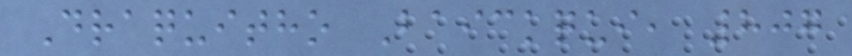Draquitho Baickqui, 807
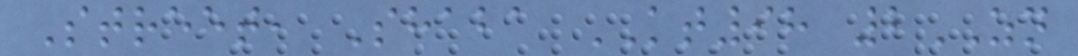Street, Shaba KT98 2ZN
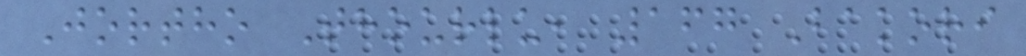Jortho Thourlu, 167 Bakori
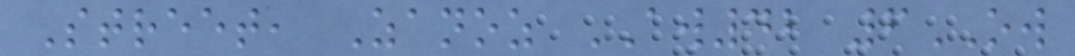Street, Zanoz AW42 6OW
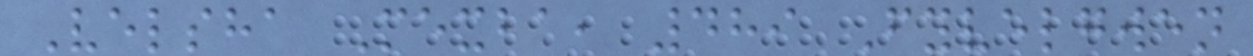Velsha Mexba, 489 Fyvelgwen
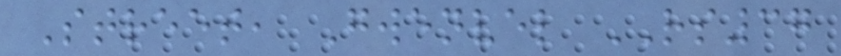Street, Gwenvel RS37
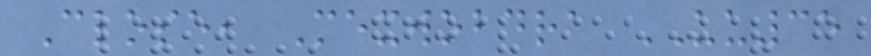Close, Mexwobdra UU35
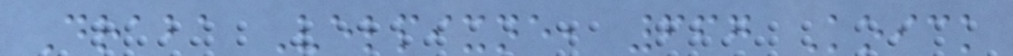Draba Velpixne, 667 Koick
